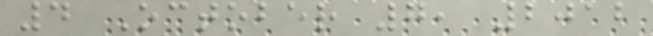4 October 7, 2012
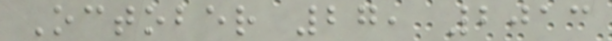October 27, 2013
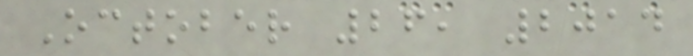October 26, 2014
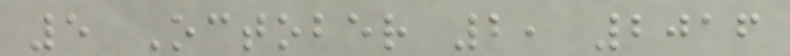5 October 2, 2016
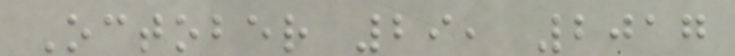October 29, 2017
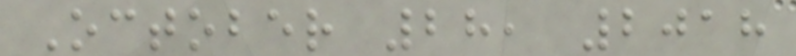October 28, 2018
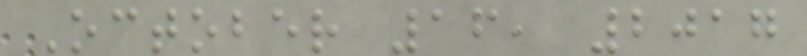October 16, 2017
